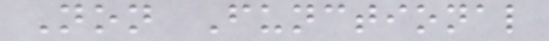Non Functional
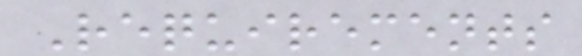Requirements
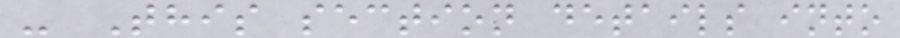- This section details into
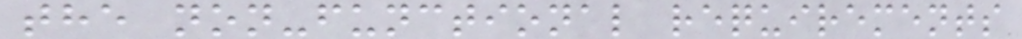the non-functional requirements
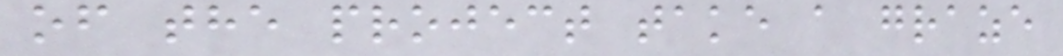of the project take a graze
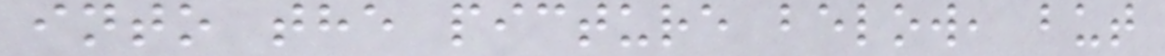into the picture below, but
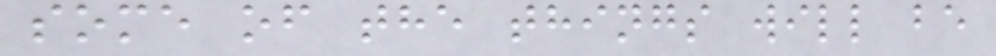some of the things will be
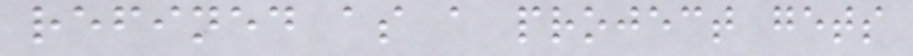refined as a project gets
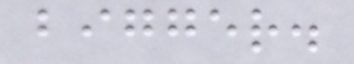bigger.
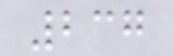237
